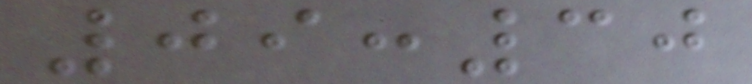09:30
